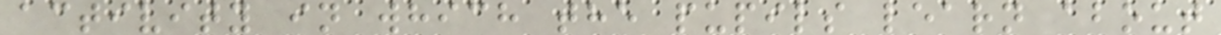activity in which the pupils learn about
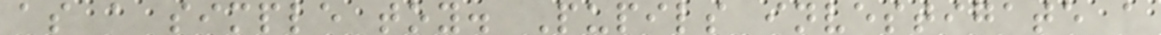as a simple toy. Pupils investigate a
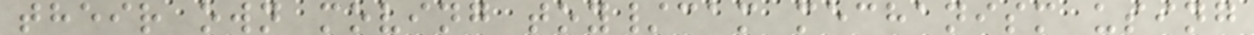their own moving toy/cam mechanism using
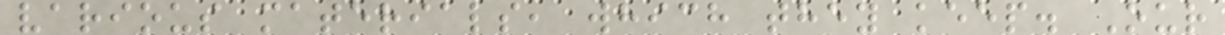various materials, which they keep. Our
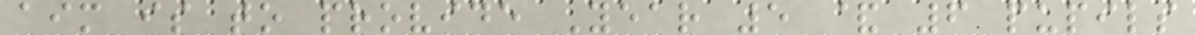aim is to provide Year 5 & 6 pupils
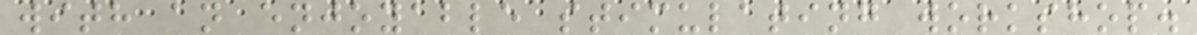with an enjoyable stimulating workshop.
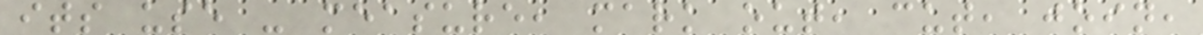its use - measure, mark out, cut, join,
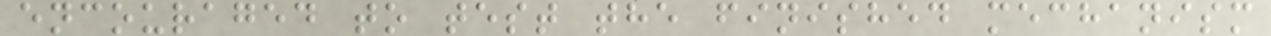encouraged to test the finished mechanism
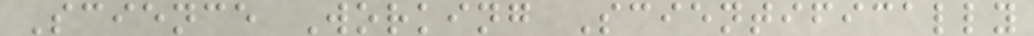Science Working Scientifically
